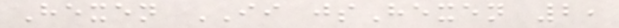Hexen II jsHexen 2,
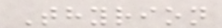Thyrion
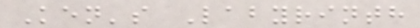Ken's Labyrinth
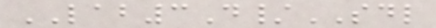LAB3D/SDL
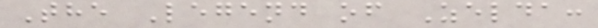The Legend of Zelda:
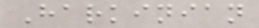Harkinian
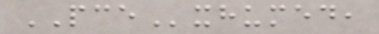PCExhumed,
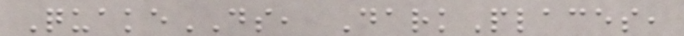QuakeDS, DarkPlaces,
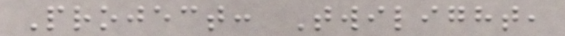Project: Twilight,
